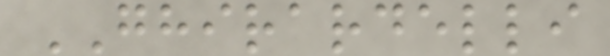GHIRARDELLI
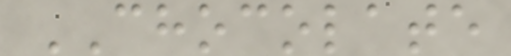CHOCOLATE
